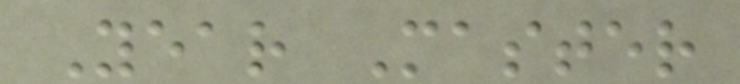Year Master
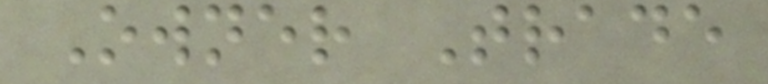Owner Trade
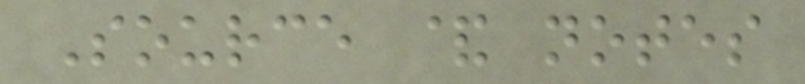Source & notes
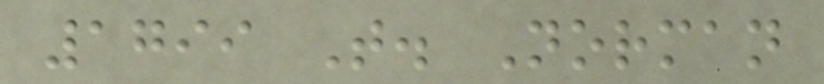1799 T. Norman
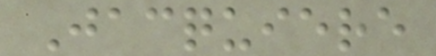Jacquiere
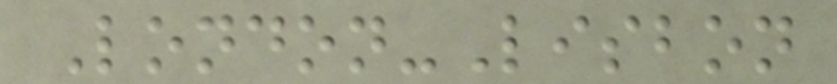London-Lisbon
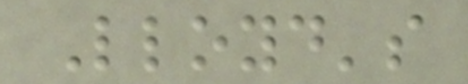Lloyd's
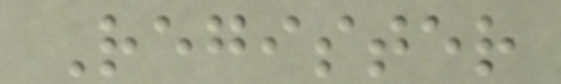Register
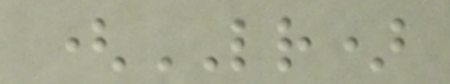(LR)
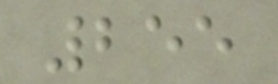255
